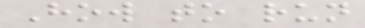How to run
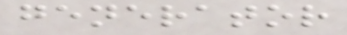generator
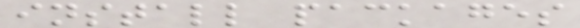install packages
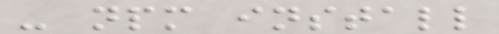- npm install
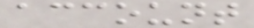account
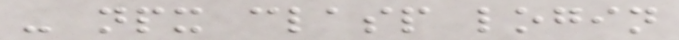- npx clasp login
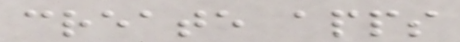create apps
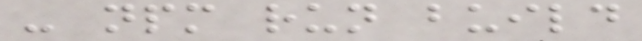- npm run build
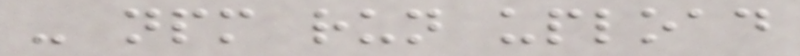- npm run upload
